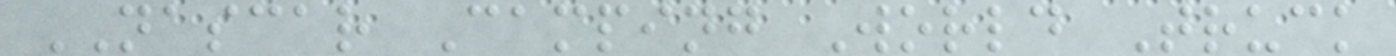NASCAR Camping World Truck
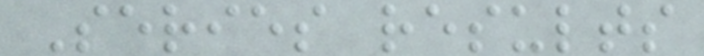Series results
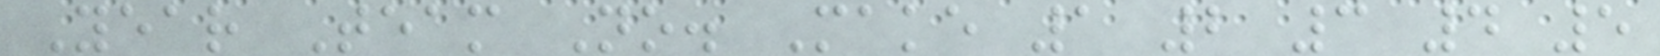Year Team No. Make 1 2 3 4 5
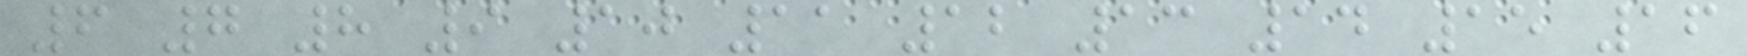6 7 8 9 10 11 12 13 14 15 16
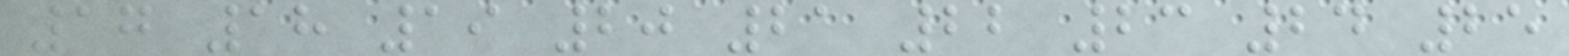17 18 19 20 21 22 23 24 25
